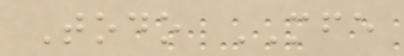Todo MFE
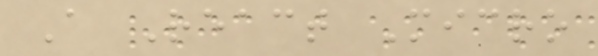A React Micro
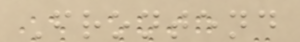Frontend
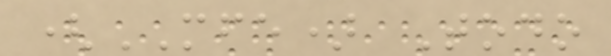(MFE) Todo
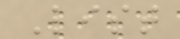List
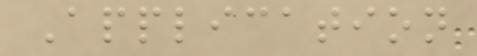Application
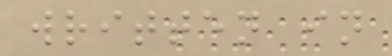written in
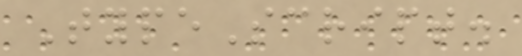TypeScript.
